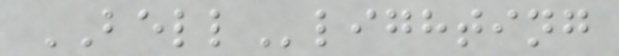BELLlighting
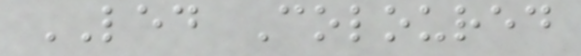LED Coloured
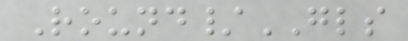Round/GLS
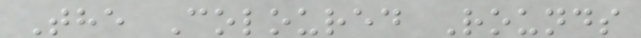The Coloured Rounds
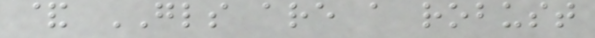& GLS are a robust
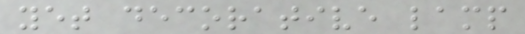yet decorative lamp
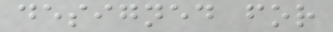designed for
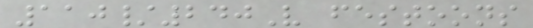110/240V festoons
